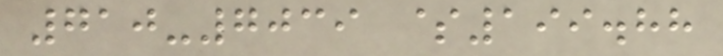710-7039 $199.88
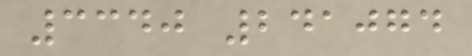3340 241074
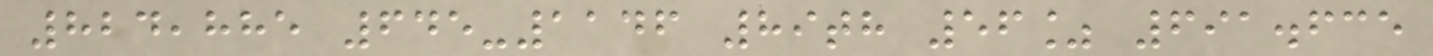824,885 645-1146 89th 56% 691.635
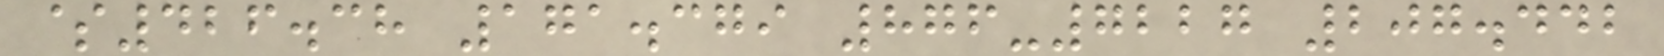$426.38 171.379 876-7227 207.442
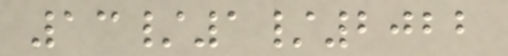13/1/2022
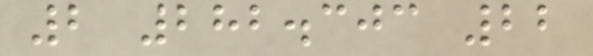2 282.303 22
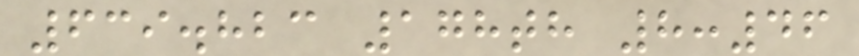639.823 178th 8:46
